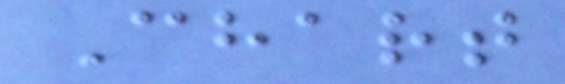Chart
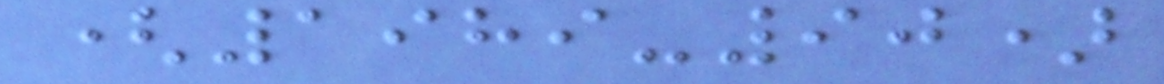(1989-90)
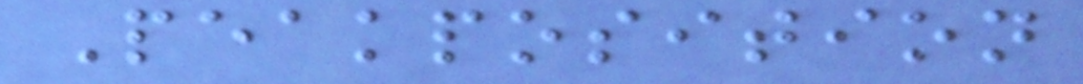Peakposition
